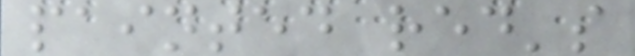painted red's
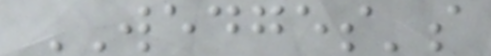WEDGES's
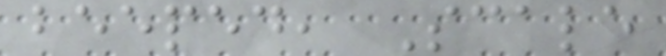beeped, Scale
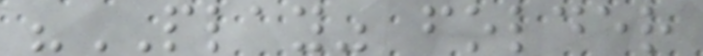"PLAY" folder
